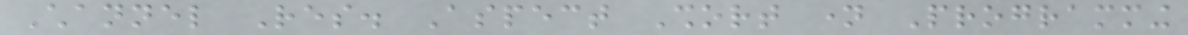Channel Res. Aspect Short name Programming
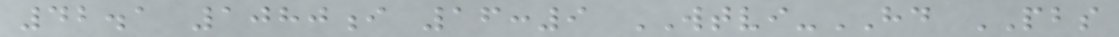42.1 1080i 16:9 WTVI-HD PBS
